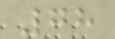78
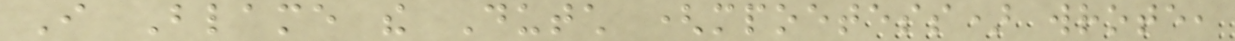I Blame the Dutch (mpoetess) wrote,
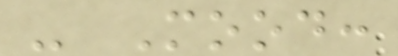- Mood:
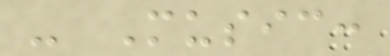- Music:
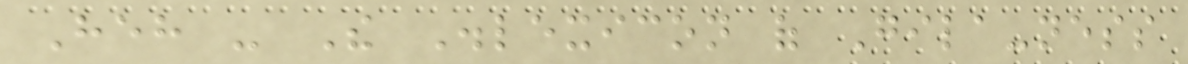Heh - The Dislexicon of Gila-ness
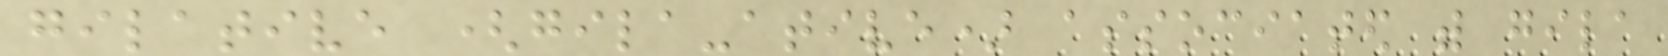gilative (gila-ative) associated with gila
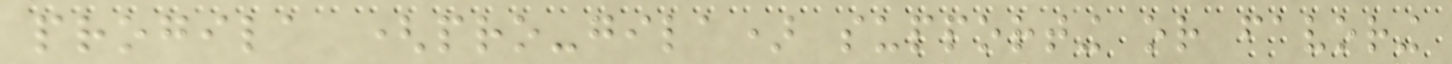progila (pro-gila) supporting or favoring
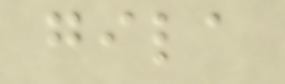gila
